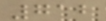712
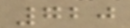720
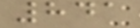841
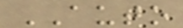AUTO
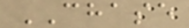CHASE
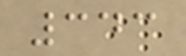343
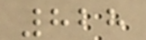828
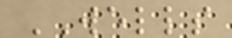WELLS
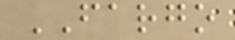FARGO
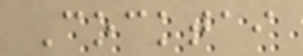Cocktai
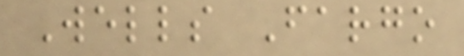Wells Fargo
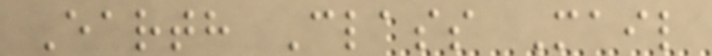Earth Class Mail
